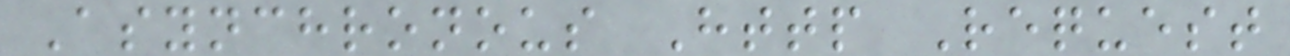Asynchronous Http Request
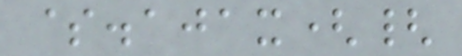$.ajax({
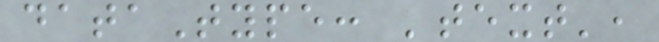dataType: 'text',
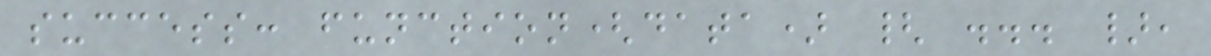success: function(data) { ... },
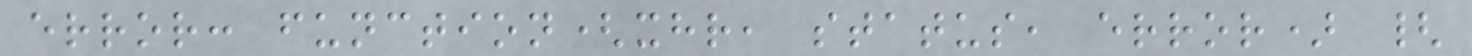error: function(xhr, status, error) {
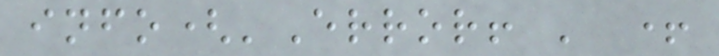info('Error! ' +
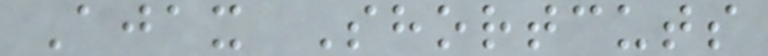Ajax Shortcuts
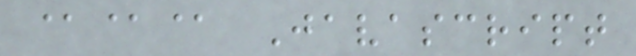@@@ Javascript
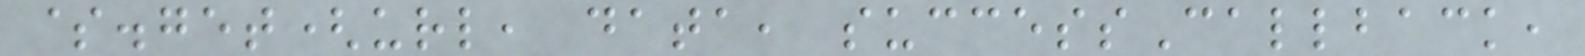$.get(url, data, successCallback,
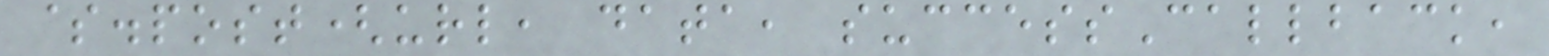$.post(url, data, successCallback,
